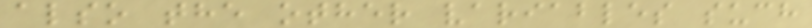also the other variables such
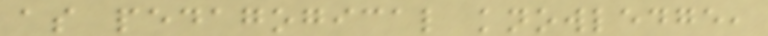as pedagogical knowledge,
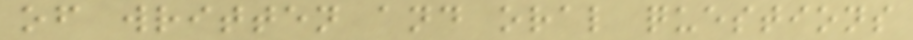of written and oral questions
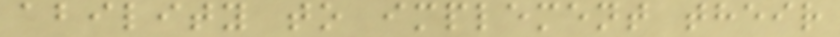ability to implement their
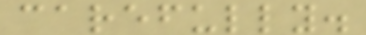carefully.
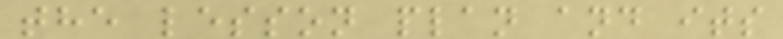the lesson plan and its
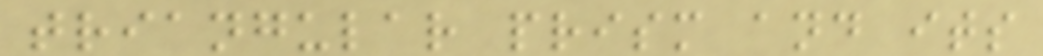triangular prism and its
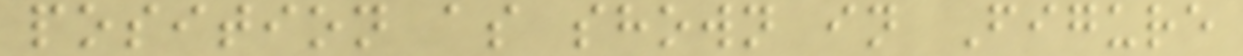position as shown in Figure
